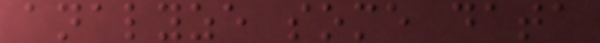analyze some data
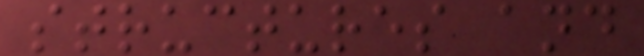structures and
